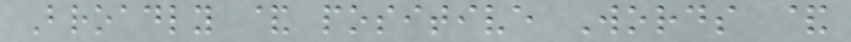Broadly & positive Words &
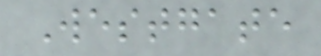Westgate
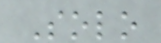Solo
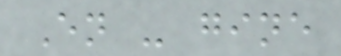En - gine
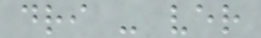dri - ver
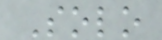Solo
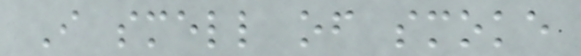I smell of smoke
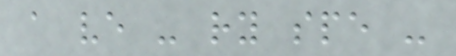a ve - ry spe -
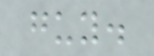guy.
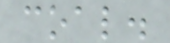coal.
